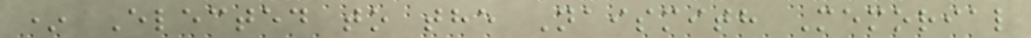* Elected to the Naismith Memorial
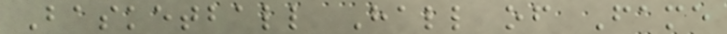Basketball Hall of Fame
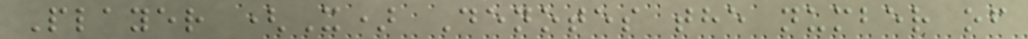Player (X) Denotes the number of
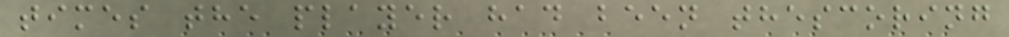times the player had been thescoring
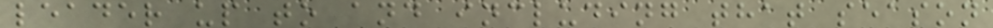leader up to and including that season
